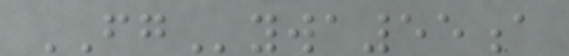FGywa55a
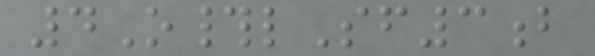4O#lSf3b
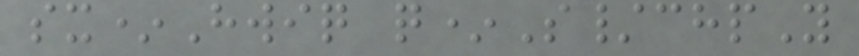sx*Hwiq q*S/chpY
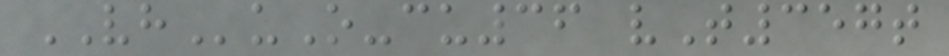VHuO-cu36 vT357t
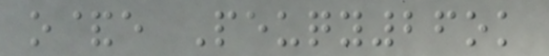o&e Peuqy26ok
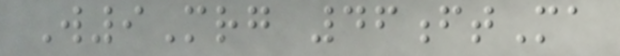W9Mrg 46ftMa
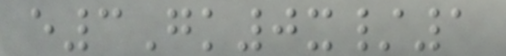e3Gk0x/1
